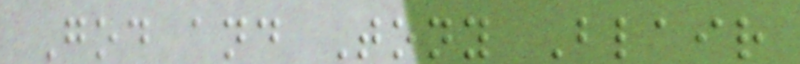God and Tony Blair
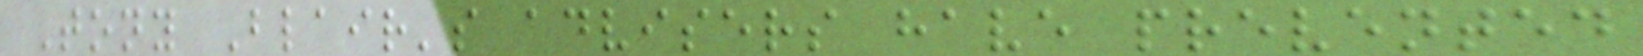Tony Blair's advisers have prevented
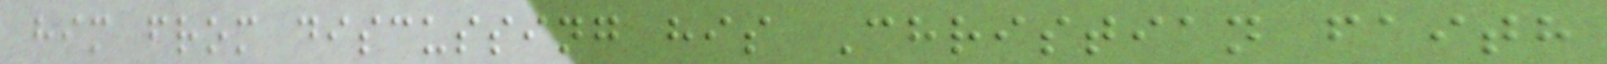him from discussing his Christian faith
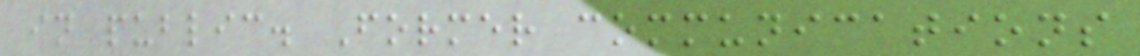in public. Former communications
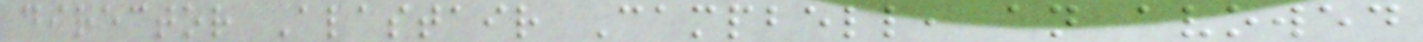director Alastair Campbell, an avowed
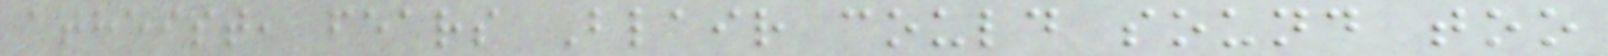atheist, fears Blair could sound too
